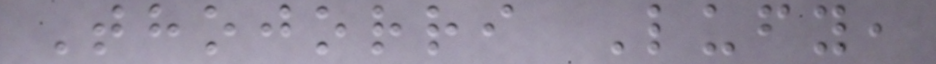Thojorri Lufy,
